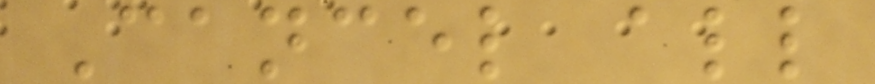Cancel all
